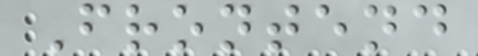Frontend
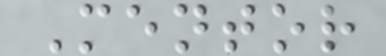Mentor
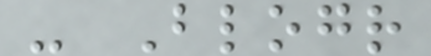- Blogr
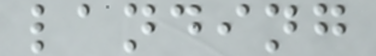landing
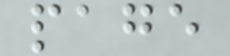page
